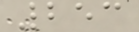253
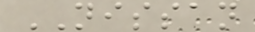NISSAN
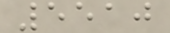5510
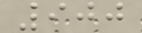900
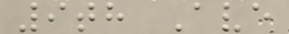9th Ave
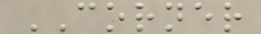CORNER
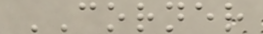CORNER
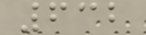632
